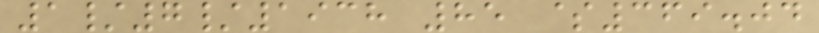1/7/1938 85 $369.04
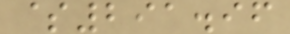$291.96
